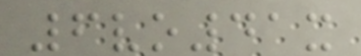6vo41x
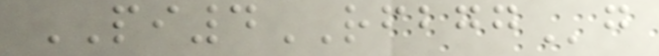PI4RFBGGg
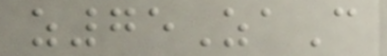z75ZaC
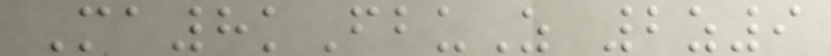Ma8kFbuZ 2z9
